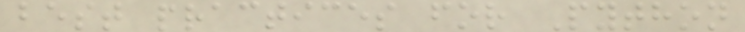best practices for Python
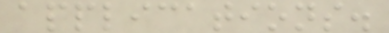applications.
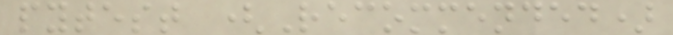pytest (Recommended)
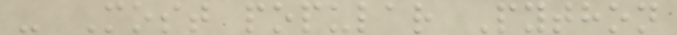- Most popular Python
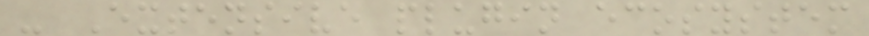- Extensive plugin ecosystem
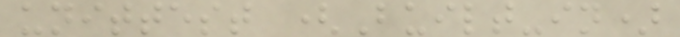unittest (Built-in)
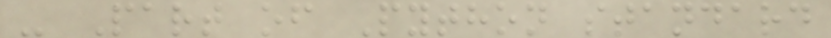- Part of Python standard
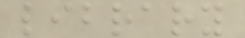library
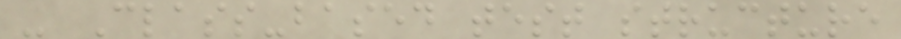- Class-based test structure
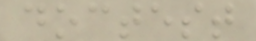doctest
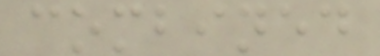combined
